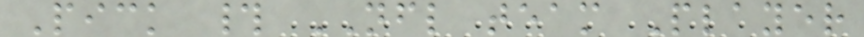Pick # NFL team Player
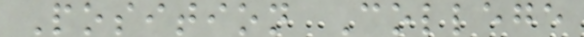Position College
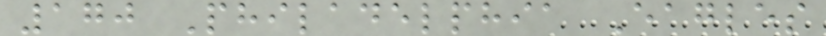170 Philadelphia Eagles
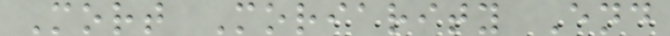Mort Moriarity End
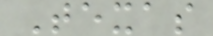Texas
